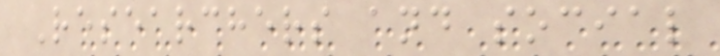Researchers and social
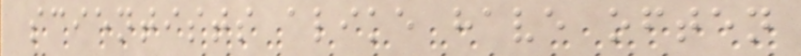scientists alike have often
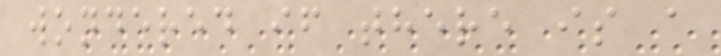wondered if there is a
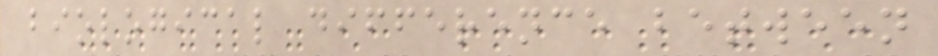biological difference between
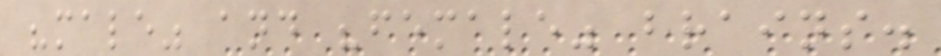"male" and "female" brains.
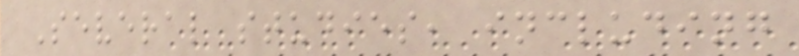Several studies, including
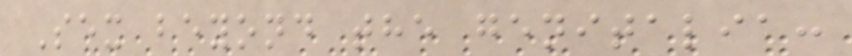Sex beyond the genitalia:
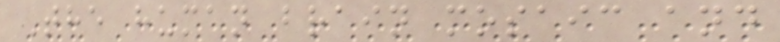The human brain mosaic and
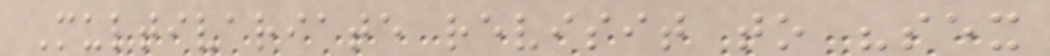Multivariate revisit to "sex
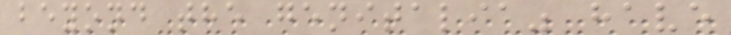beyond the genitalia" have
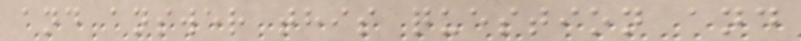and answer this question and
